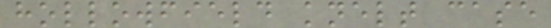hollowfield knelt case
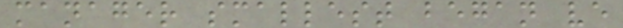manager smallest began ve
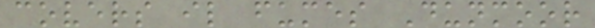covers il fumes Dunmoor
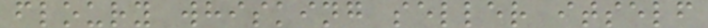floury whisking seller itself
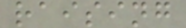raising
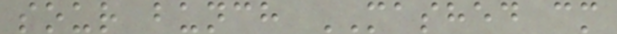sour bunch MASHED cm
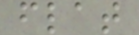flat
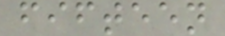fifteen
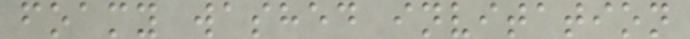foamy washed invitation
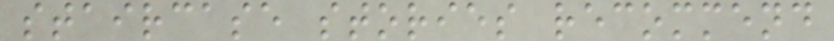staircase stories recommend
